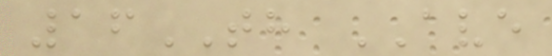16TH AVE
